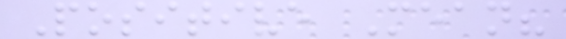Positive Mean?
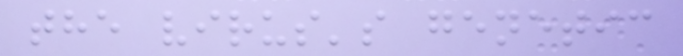the virus's genetic
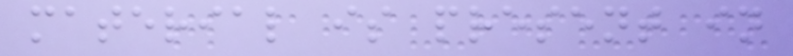material is present in
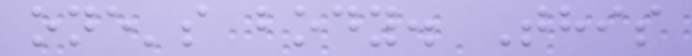one's body. This
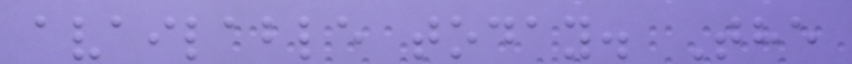available today. The
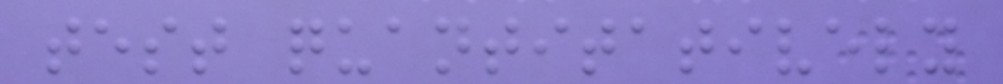test quantitatively
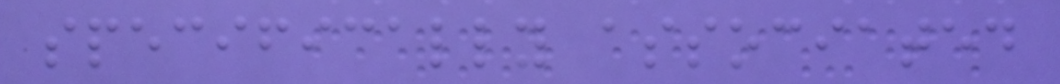specifically associated
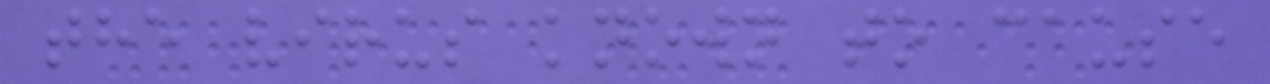the virus known to cause
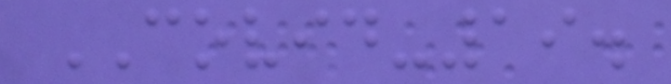COVID-19.
